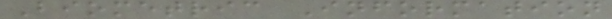Biometric Information
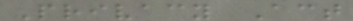Privacy Act
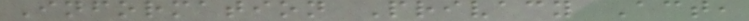Information Privacy Act,
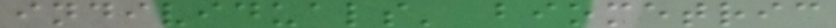individuals' biometric
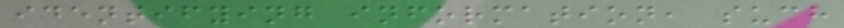identifying information, such
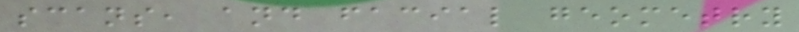scans, and facial geometry
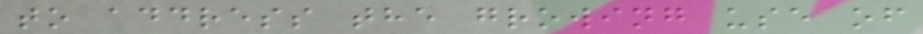to address the growing use of
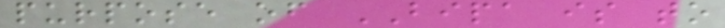purpose of BIPA is to
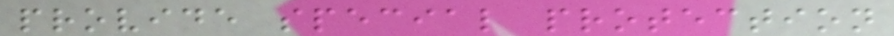provide special protection
